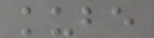kube
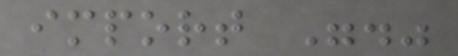import "."
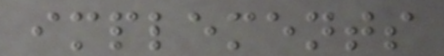implements
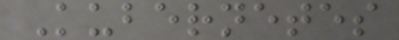Kubernetes
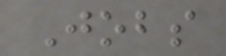Jobs
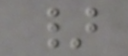}
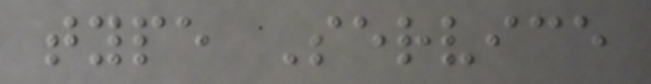type Service
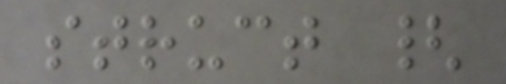struct {
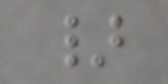}
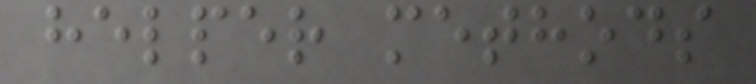helper methods
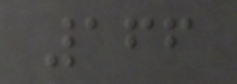166
